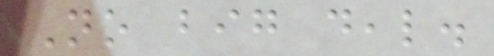No big deal.
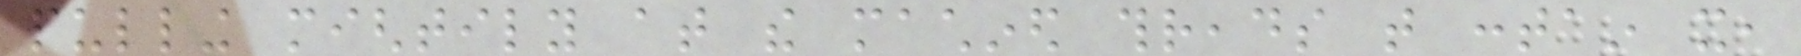pulling mightily at the machined threads that contain it,
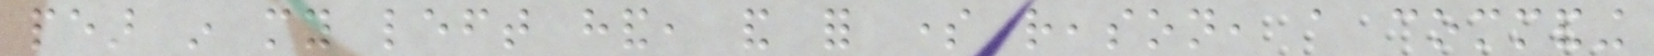pear in my left hand, and for some reason, a commanding
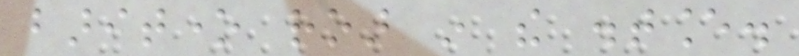baritone roar in the distance.
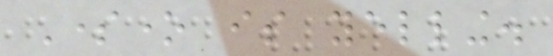Someone is yelling.
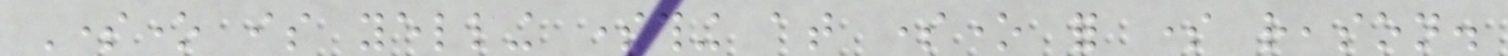Someone is yelling something at someone for some reason.
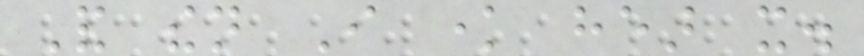And then I know hear it.
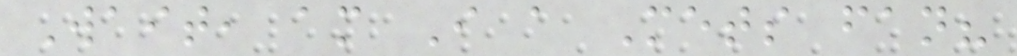Wait, am I a Mets fan?
